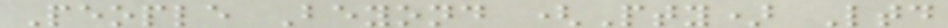People Beyond (Pty) Ltd
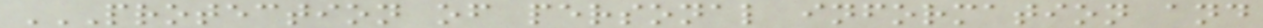PROTECTION OF PERSONAL INFORMATION AND
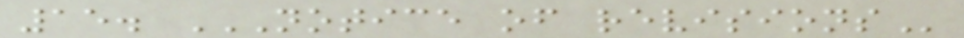15. NOTICE OF REVISIONS
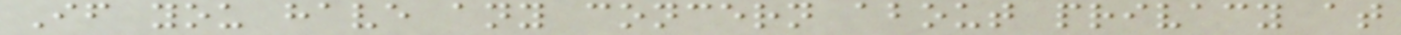If you have any concern about privacy at
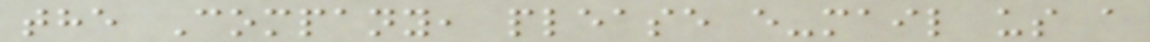the Company, please e-mail us a
